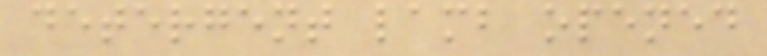detergent lamb opened
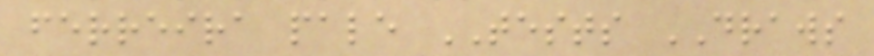ferreira pale TESTS DRAWS
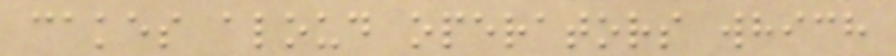cakes aloud operators which
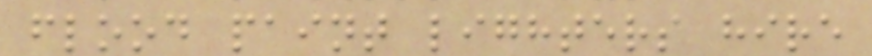flood paint lighters hire
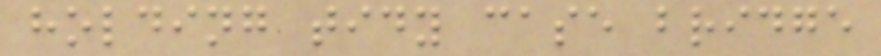holding tidy case bridge
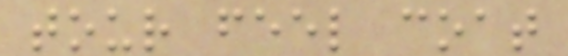tour feel coat
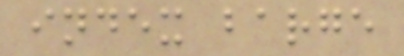index barge
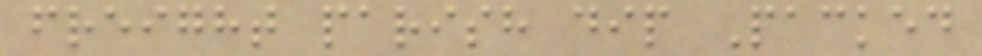freight parish dip Packed
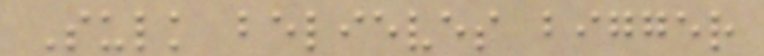Sulk believes bigger
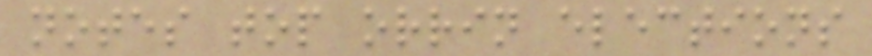notes top orrin elections
